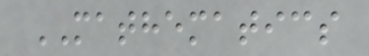MATHEMATICS
